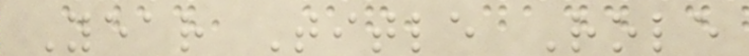Year Title Role
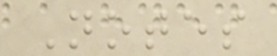Notes
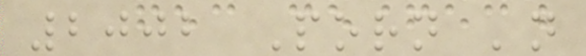2002 Porn 'n
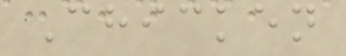Chicken
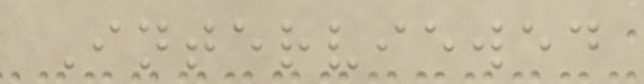Interviewed
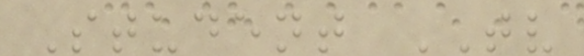Student TV
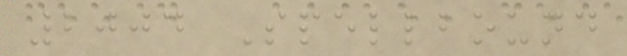2004 Spellbound
